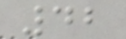42
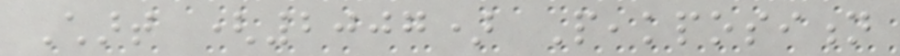Chart (2007) Peakposition
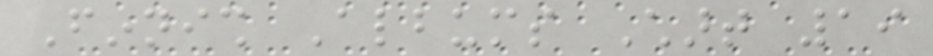Finnish Albums Chart 19
